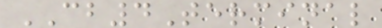CB4Terminal
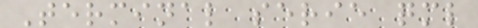Terminal serie qml
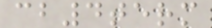cb4term
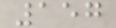157
